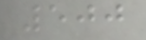500
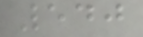540
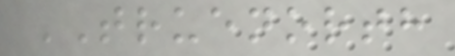TRUENORTH
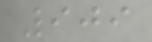909
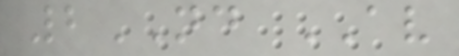2ND AV
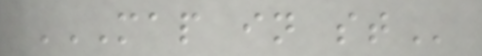MAP IN ST
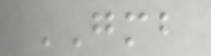GMB
